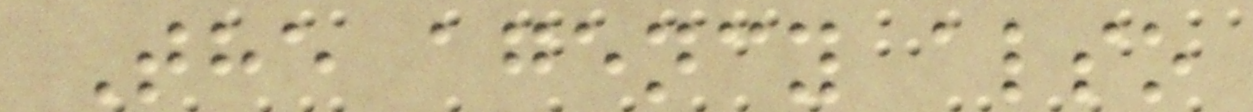The agency also
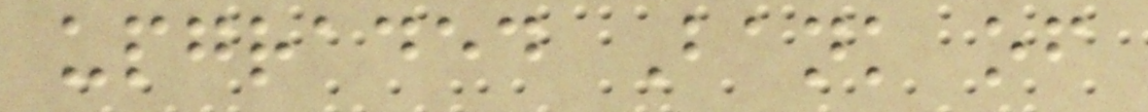upgraded Bank of
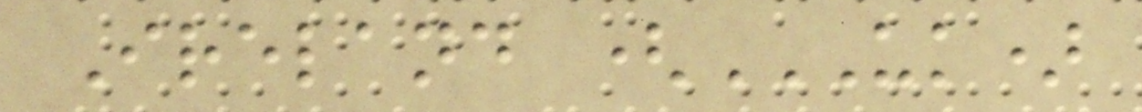Ireland (UK)
